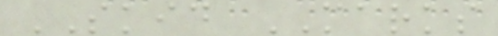SKID MARKS
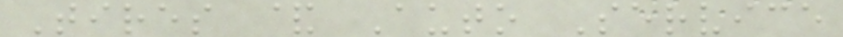Tires & Auto Service
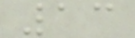13
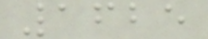1625
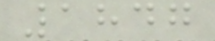1847
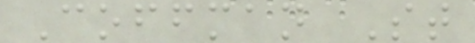Coffman St
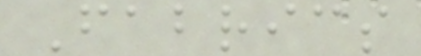Fabrics
